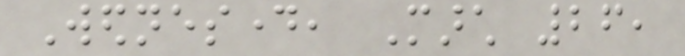Wednesday, March 26,
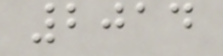2014
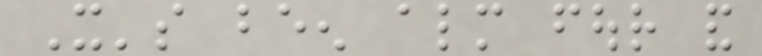It's been almost four and
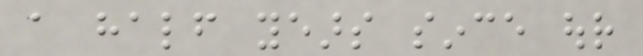a half years since our
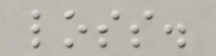loss.
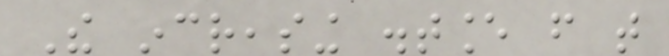The increasing distance from that
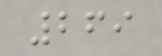269
